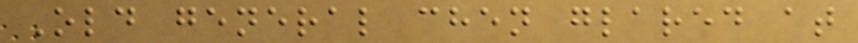Old general chen glared at
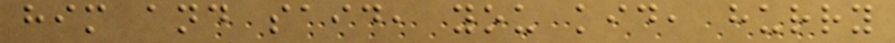him and said, you kid, hurry
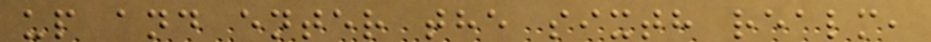up and enter the sixth realm,
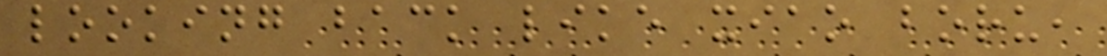looking back like xiao boru,
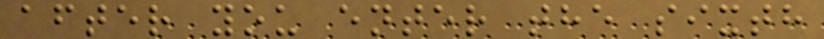after you enter the sixth
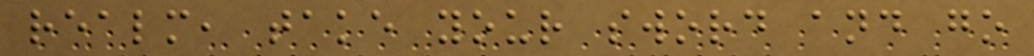realm, take your sword and go
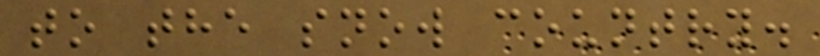to the snow country.
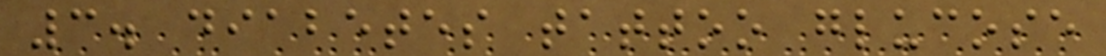3. diabetes tattoo glucose
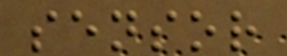sensor
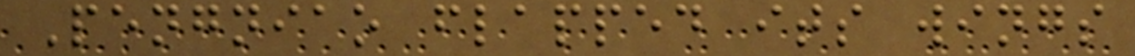Pengniao flapped its wings
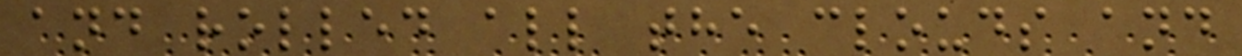and rolled all the clouds and
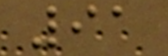91
